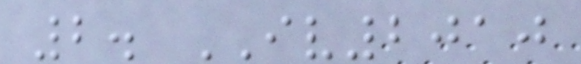2. IV2010
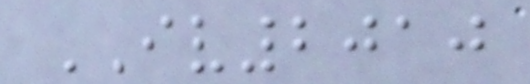IV2010
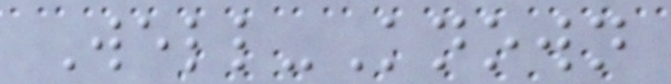Well-Known
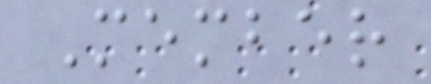Member
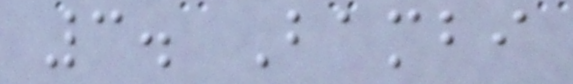3. Bambi
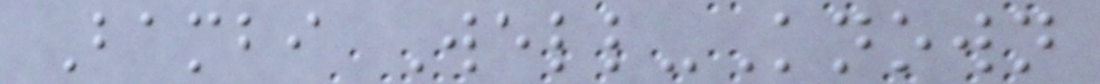Bambi Well-Known
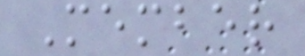Member
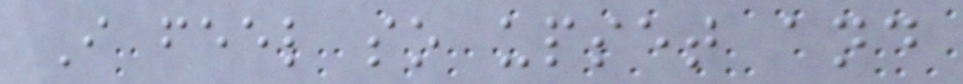I feel so upset and
